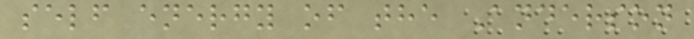self energy of the Anderson
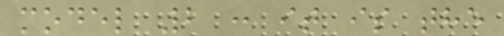model 2 : it is the
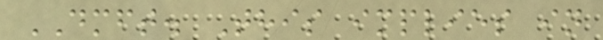DMFT. This implies in
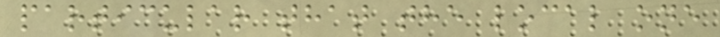particular that the local one
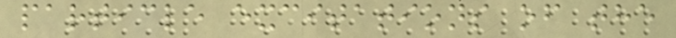particle excitations of the
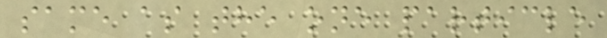same as the one particle
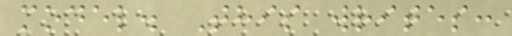model. This writes:
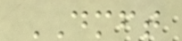DMFT
